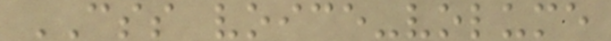CSS voice-volume
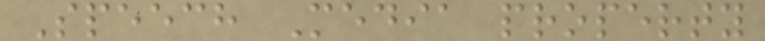Speech Media property
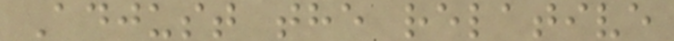Adjust the relative
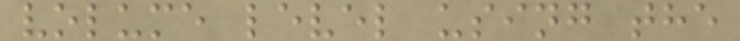volume level using the
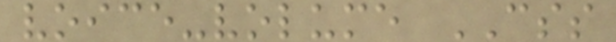voice-volume CSS
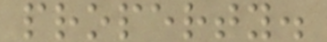property.
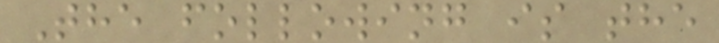The following is the
